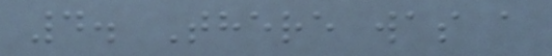4. There was a
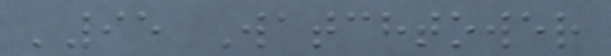'95 Watchtower
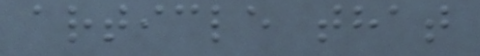article that
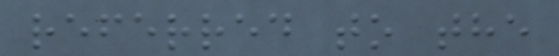referred to the
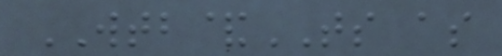WTB&TS as
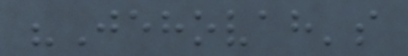"Jehovah's
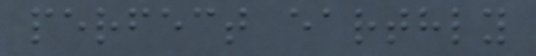perfect earthly
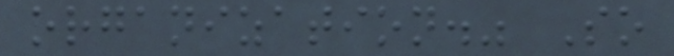organization." So
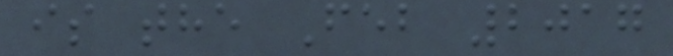is the Feb 2017
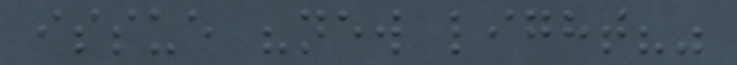issue "new light?"
